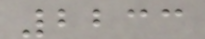2233
